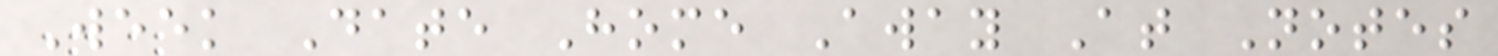Week Date Home Away At Notes
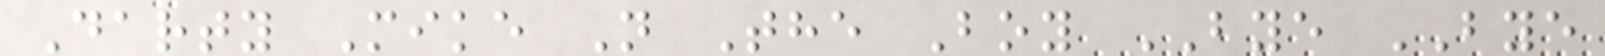Darty Mike N The Boy BYE BYE
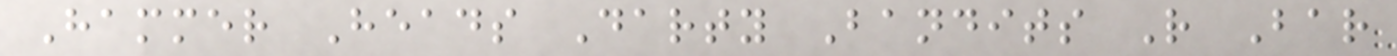Hammer Heads Darty Bandits R Bar
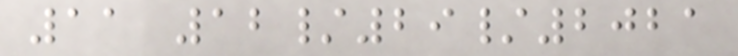11 12/29/2021
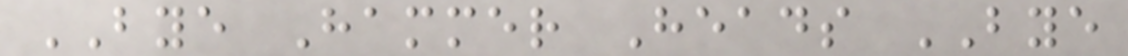BYE Hammer Heads BYE
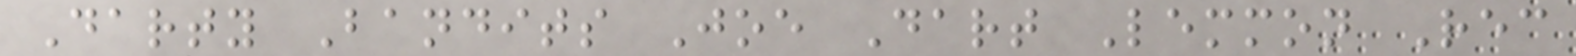Darty Bandits Joe Dart Lemmon Rec
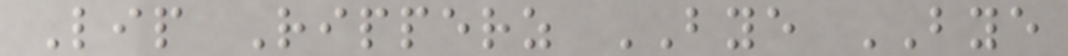Lip Ripperz BYE BYE
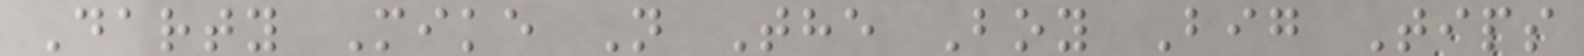Darty Mike N The Boy Big Tips
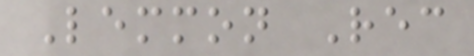Lemmon Rec
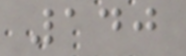140
